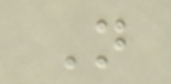N
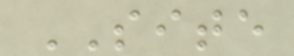SITE
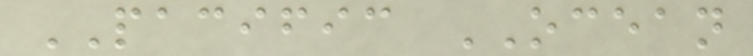PACIFIC OCEAN
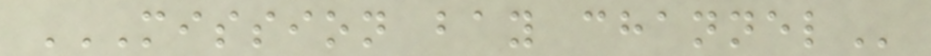MISSION BAY CHANNEL
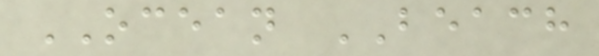OCEAN BEACH
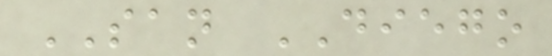SAN DIEGO
